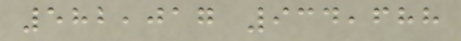582,017 934,688
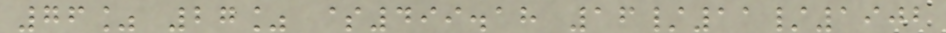76% 27% $499.18 16/11/1902
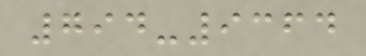794-9364
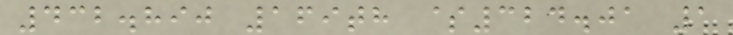432.890 169th $324.01 1
